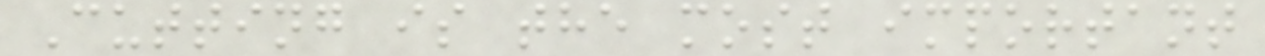Cutting is the most important
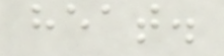heat.
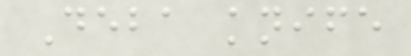Deba knife
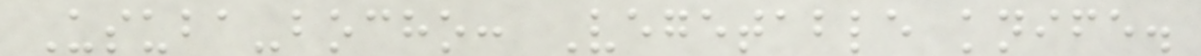Usuba-bocho: Vegetable knife.
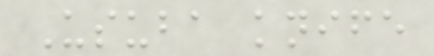Usuba knife
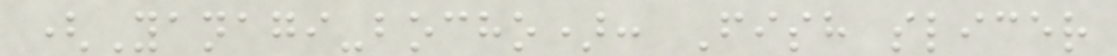(Yanagi-bocho): Fish slicer
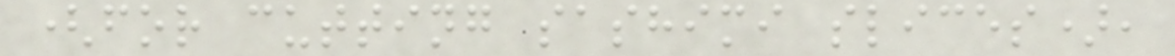(for cutting sashimi slices),
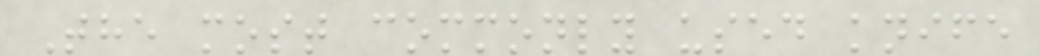The most commonly used knife
